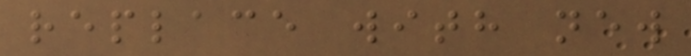replace with new
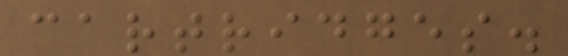cartridges.
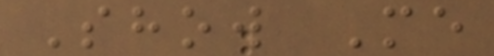Show Me
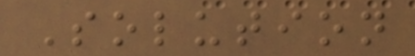Solution
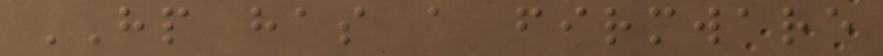HP has a firmware
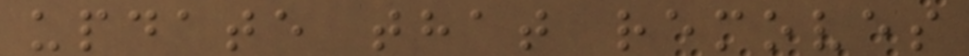update that removes
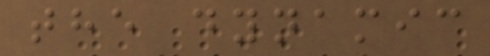the dynamic
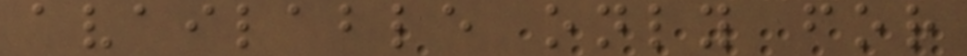available only for
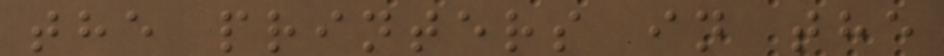the printers in the
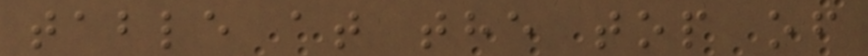table at the top of
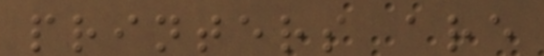printers are
